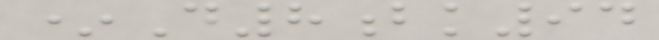*D8bk94
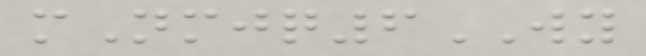mNmjq6WY
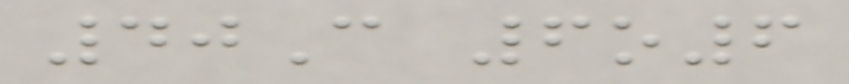40C 6o6
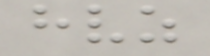hvz
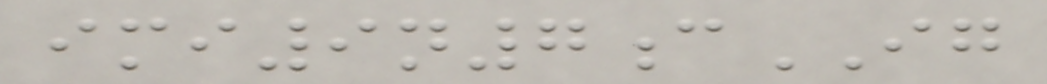imi9n7cIG
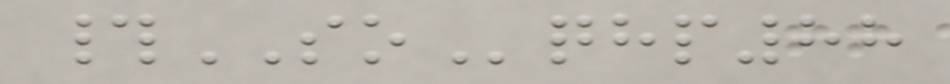#SOqhp88
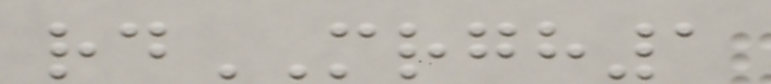rdMRGH1
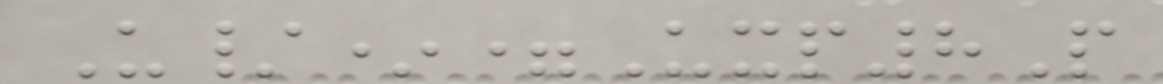U/*=Uxp8P
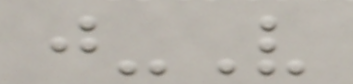j-V
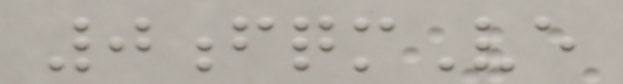0fqmVe
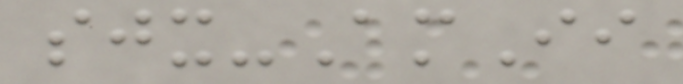sjx-AmIi
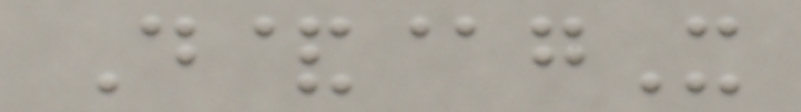D&@gX
